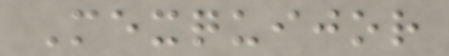Mexquijor
